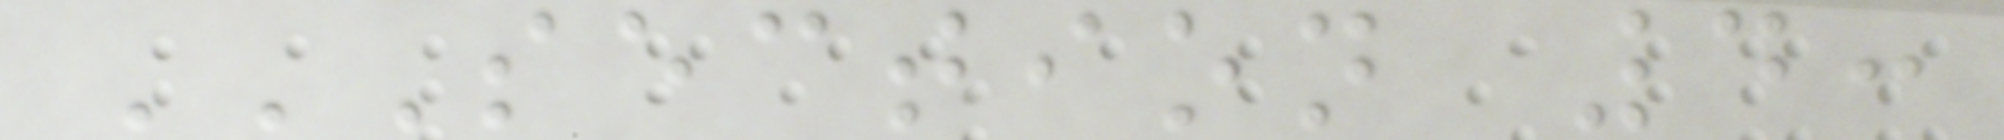SECTION 4:
